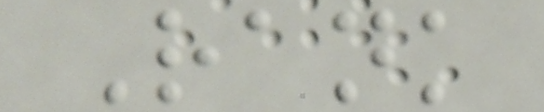Rank
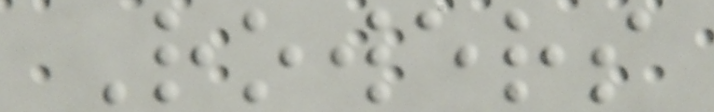Rowers
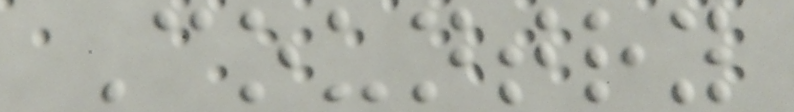Country
